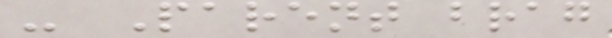- Parent brag
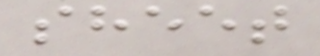sheet
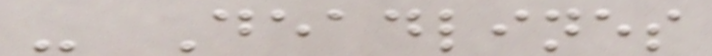- Deadlines
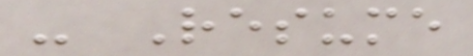- Resume
